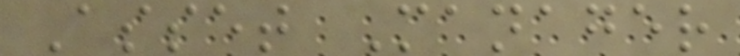Asset Manager
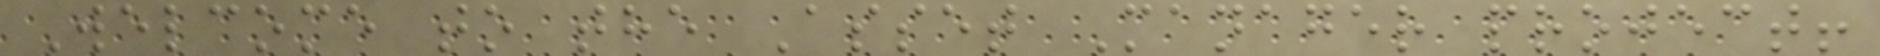Welcome to the Asset Manager project!
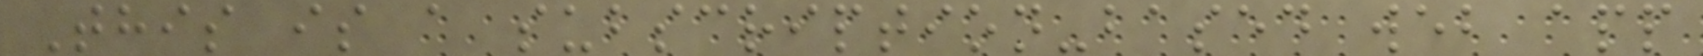This is a subscription-based web app
